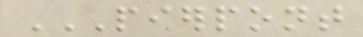PIERPONT
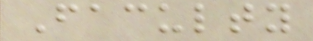Faculty
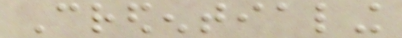Credentialing
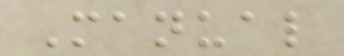Manual
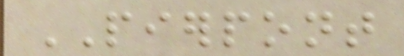PIERPONT
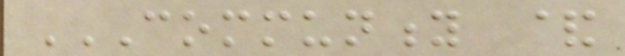COMMUNITY &
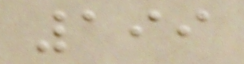199
